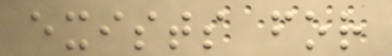exists for
